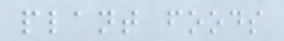plant foods
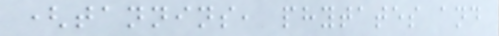(tannins, phytates and
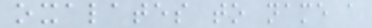oxalates to name a
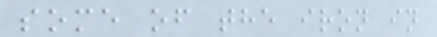some of the iron in
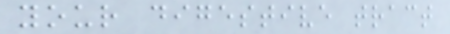your digestive tract
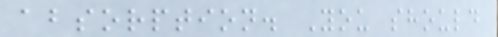absorption. You should
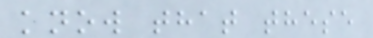know that these
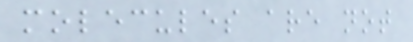molecules are not
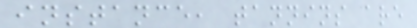instance, tannins are
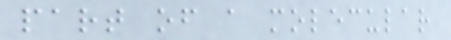part of a molecular
